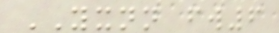YXNN fw6
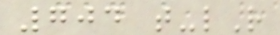704 t-lR
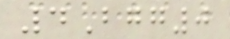4Bgg0
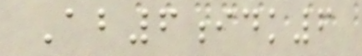Ab6idk6
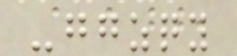-ggzqy
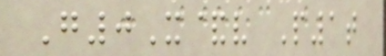G0X&v P1t
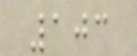103
